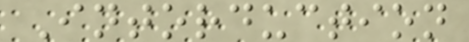Intorduction
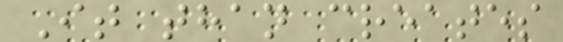It than creates
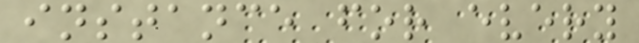instance for every
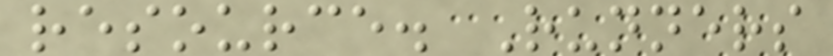resource. Runners
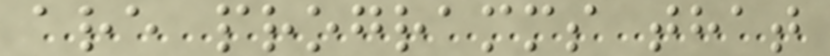are programms that
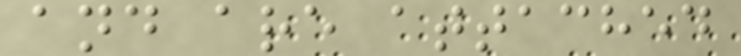and are attached
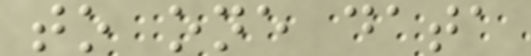to one data
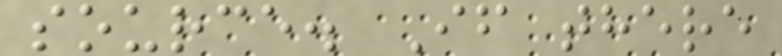source. If there
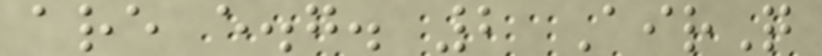are e.g. 2 AirQ
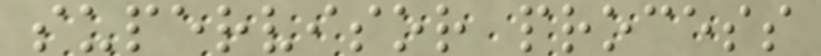supervisor process
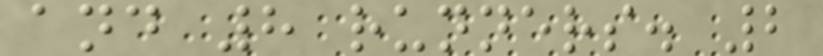and 8 runners. 2
